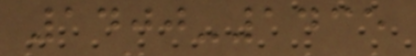1400-1435
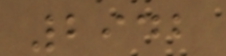2942
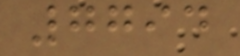7794
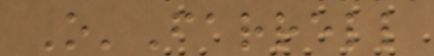O'Farrell
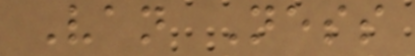Van Ness
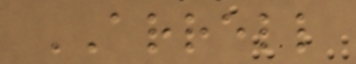ARRELL
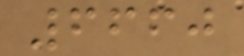6660
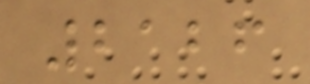2126
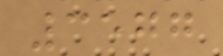3577
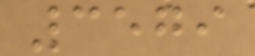3579
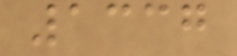1337
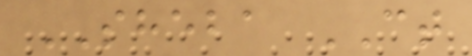SHEBA CT
